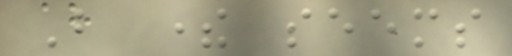But there seems
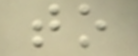to
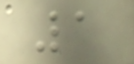1
